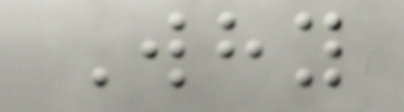Why
